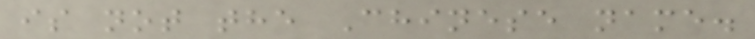is not the Chinese name.
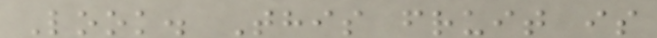Look. This fruit is
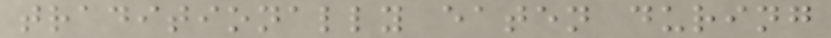traditionally eaten during
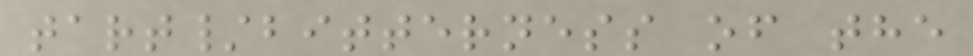tart/bitterness of the
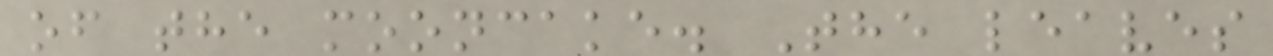of the mooncake. The leaves
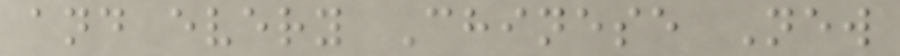and every Chinese New
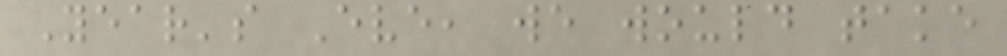Year's Eve, we would take
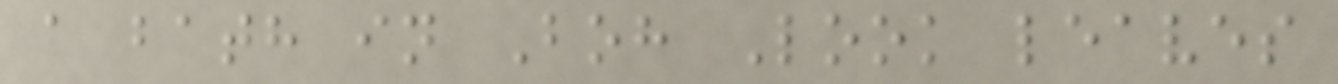a bath in Boh Look leaves
